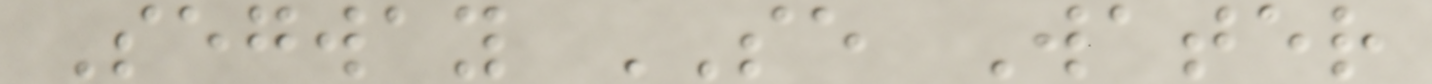Segway SE Water
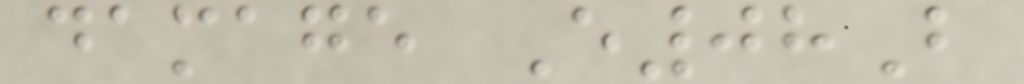damage E08B
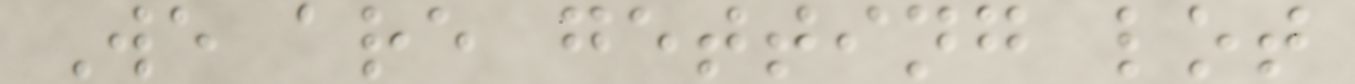We are getting lot
